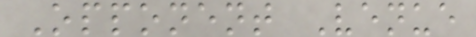Opponent Venue
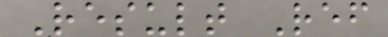Result Ref
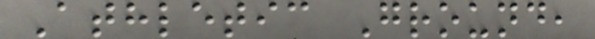Athletic Ground,
